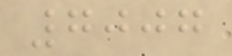7007
